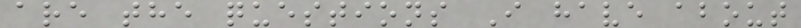are the questions I have about
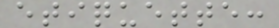etiquette:
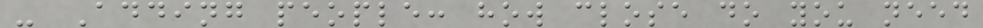- Adding people: how close do you need
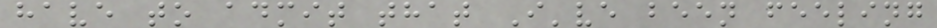have to admit that I've been feeling
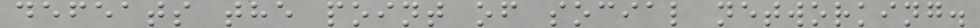defeats the point of social networking.
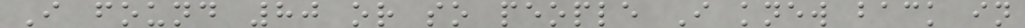I found 80 or so people I knew back in
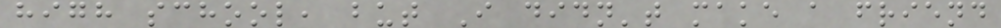high school, but I didn't make a friend
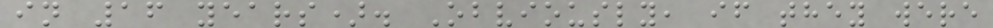in 16 years). Obviously, if they were
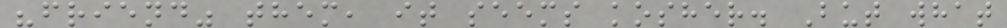"friend" them, it seems kosher. But what
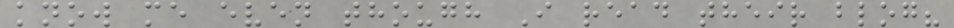know me even though I read their blog?
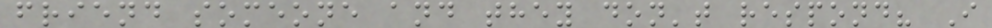friend someone and they don't respond? I
